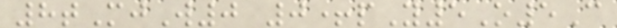8tMjW0 0+pY5O5C
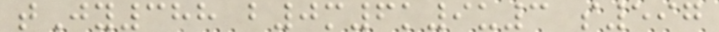tJy388 b0m6k9u3 s597
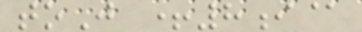toJ +8i@
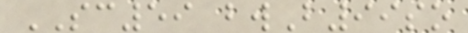SC59 bwB99so
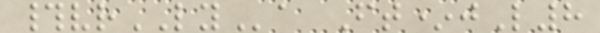#vrLYa Ft*jL8
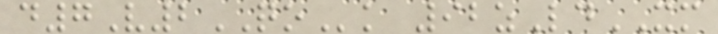d7V2QOk 92zLdXM
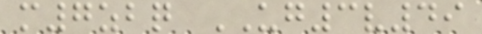m7zbq UG3v49
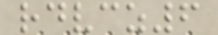rdvcz6
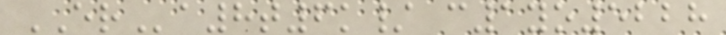ERa8t6k/ c1yo5228
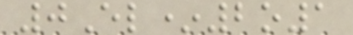0El*2o1
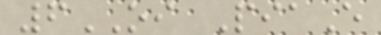6OI PiaE
